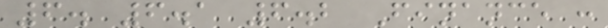6. 6.1 6.2 Finance :
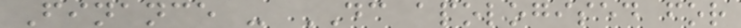Finance - DC apologised for
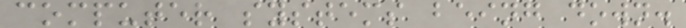computer systems being down.
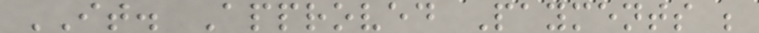IT. Approved Payments ;
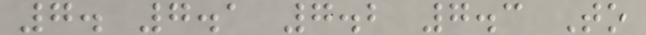7. 7.1 7.2 7.3 To
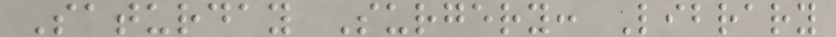Saturday Surgery: Library
